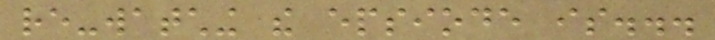re-watching the epsiode is...
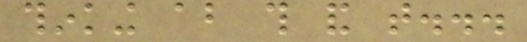thinking about this and that...
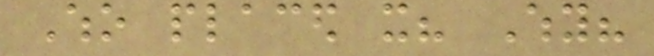Who placed it? Why?
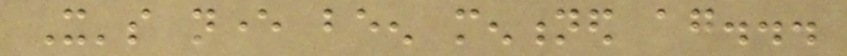It's never been mentioned again...
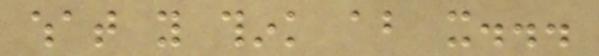what you think about it...
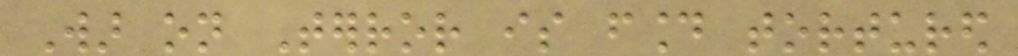War on Terror is found tortured
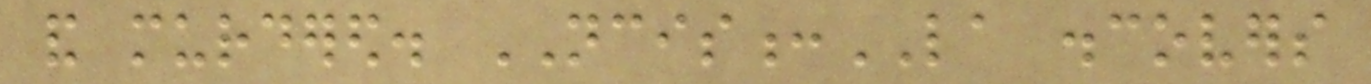and murdered. NCIS:LA discovers
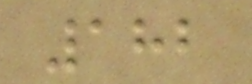182
